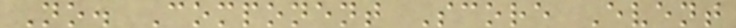No. Component Score Event
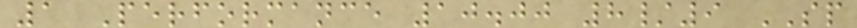1 Performance 10.00 8/9 SP
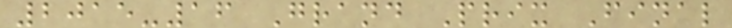2015-16 Grand Prix Final
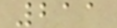211
